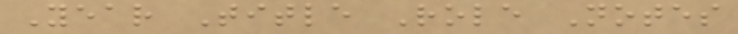Year Title Role Notes
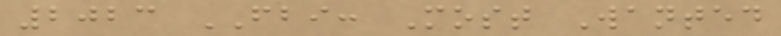2023 FBI: Most Wanted
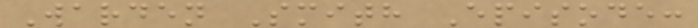Warden Smith Episode:
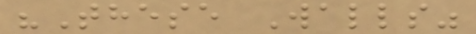"These Walls"
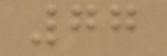77
